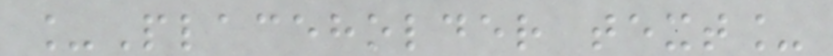_Placeholder text_
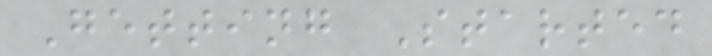Getting Started
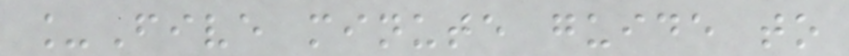_Five minute guide to
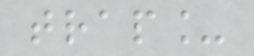trap_
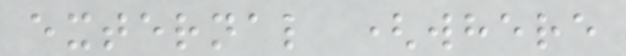external (where
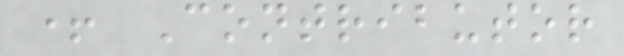+ Contributor
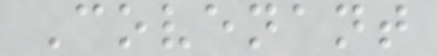Covenant
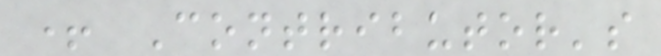+ Contributor's
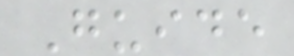Guide
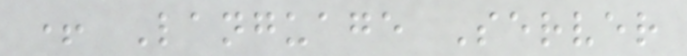+ Language Server
